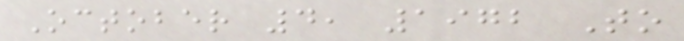October 4, 1972 To
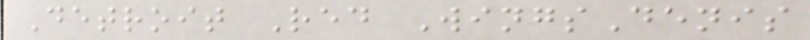Detroit Red WingsDenis
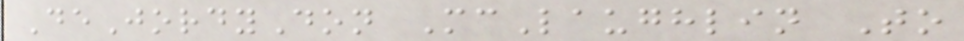DeJordyDon McLaughlin To
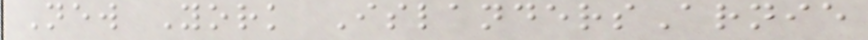New York IslandersArnie
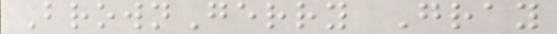BrownGerry Gray
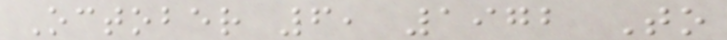October 6, 1972 To
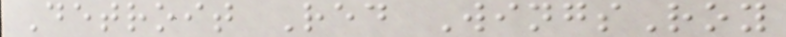Detroit Red WingsRoy
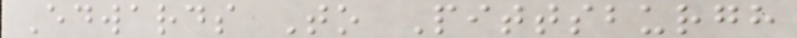Edwards To Pittsburgh
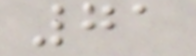71
